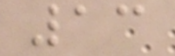13
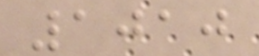1010
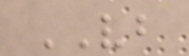VB
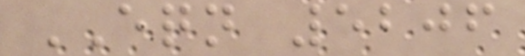EQN 5206
